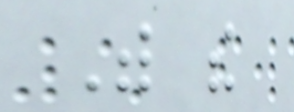With the
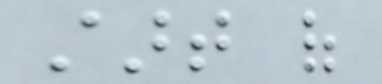start of
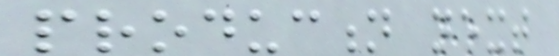production next
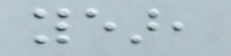year,
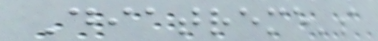Diatreme's
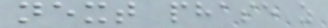next phase as
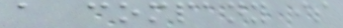a company is
